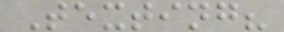Texting?
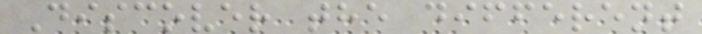Discover the different
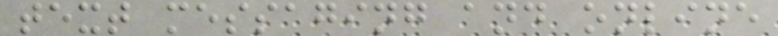text messaging and online
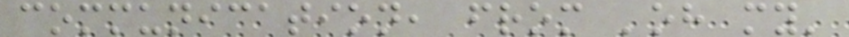communication, from 'oh my'
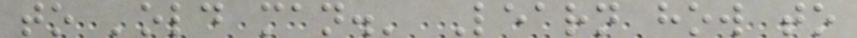to 'old man.' Learn how to
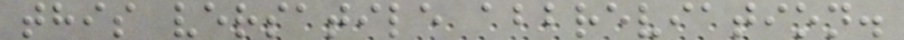this versatile abbreviation.
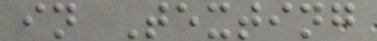in Texting
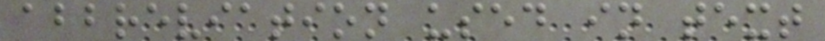abbreviation used in text
